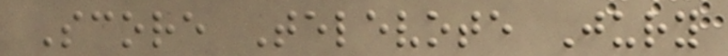Score Televote Jury
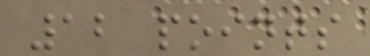12 points
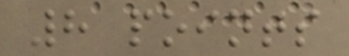8 points
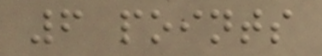6 points
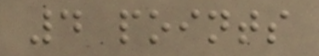4 points
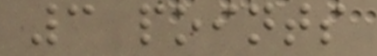3 points
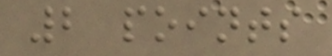2 points
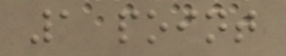1 point
